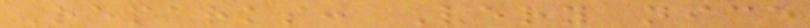Remarks: Very nice
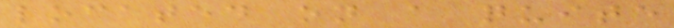located on a quite
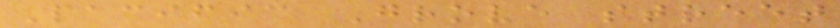Pacific Grove street
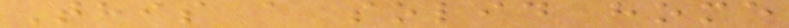This a solid home
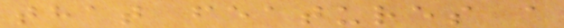that features a
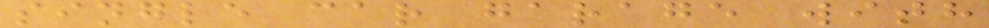single car garage with
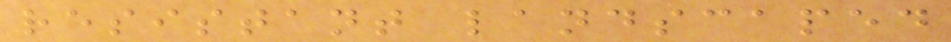resistant landscaped
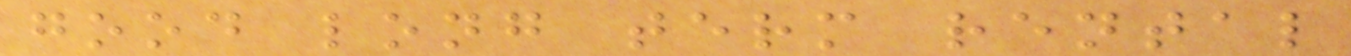good long term rental
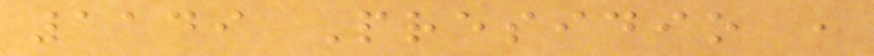1149 Presidio ,
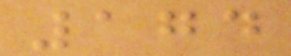174
